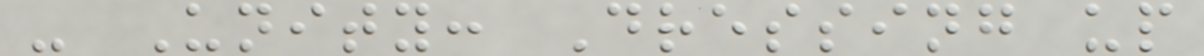- Unity: Dressing up
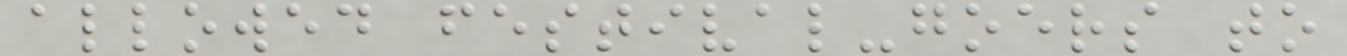allowed festival-goers to
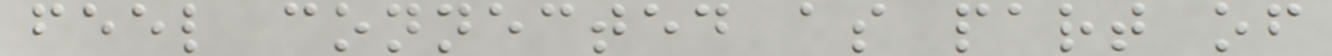feel connected as part of
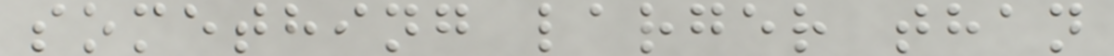something larger than
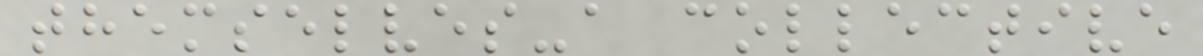themselves-a collective
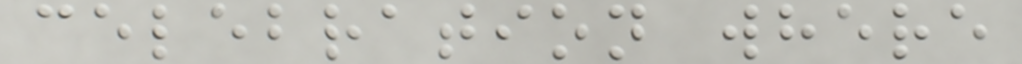celebration where
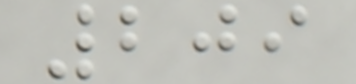209
